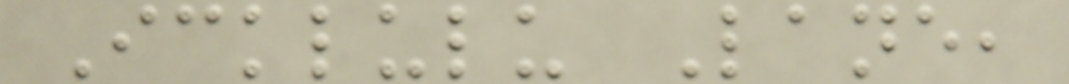Icklulu Lane,
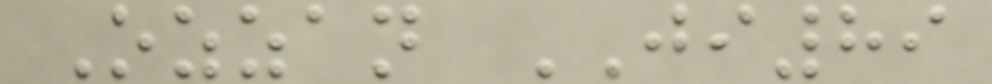Ozzan JI89
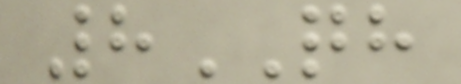8QH
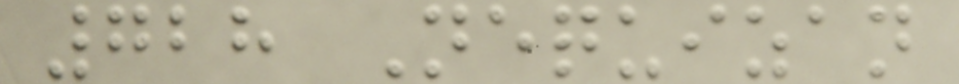728 Nequizan
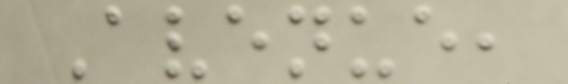Avenue,
